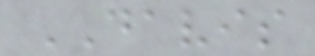DAVIS
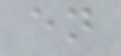en
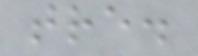tre.
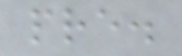pre.
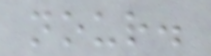nour.
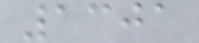1301
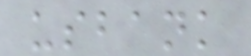usbank
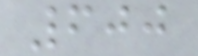600
